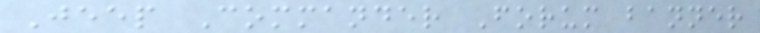Jeep Commander Forum banner
